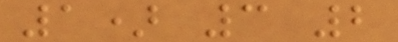1) 3 2
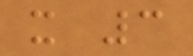x 3
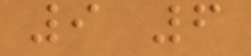9 6
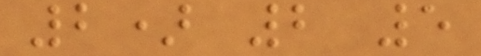2) 2 5
